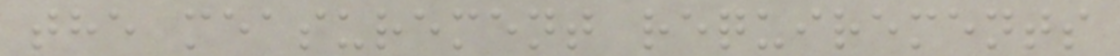the measurement requirements
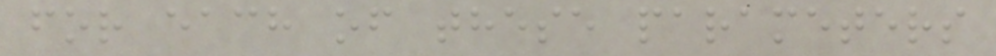for each of these parameters
